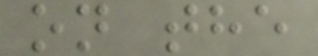on the
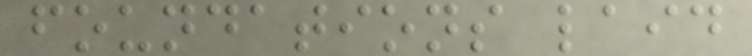foundations laid
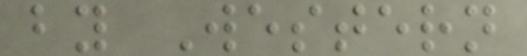by Western
